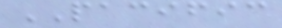PACIFIC
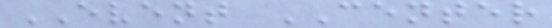EVENT CENTER
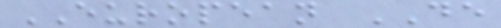EUROPEAN DE
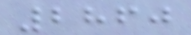2860
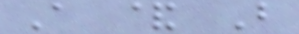A & B
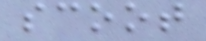scoot
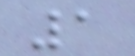1
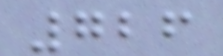726
